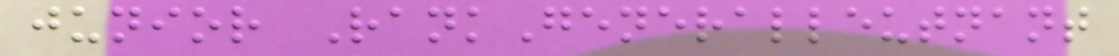junior RankGeneralleutnant
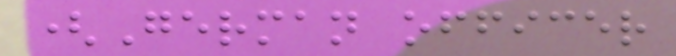(German officer
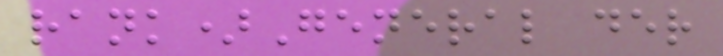rank)General der
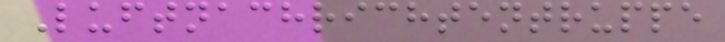Luftnachrichtentruppe
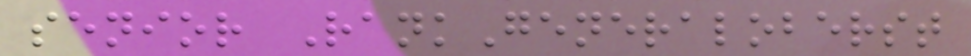senior RankGeneraloberst
